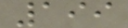199
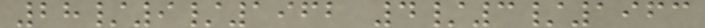28/9/1962 4/3/1963
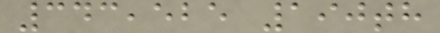343,525 190th
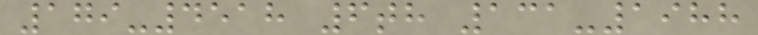179-4518 6th 131-1988
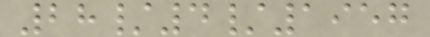28/4/1957
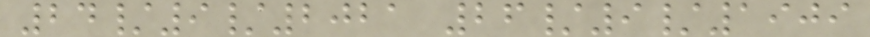24/9/2021 26/9/1909
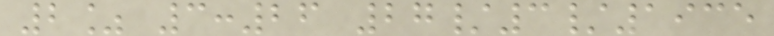2% 3:26 27/3/1935
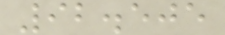92.505
